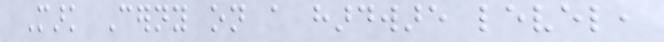Mark Cerny on a hardware level,
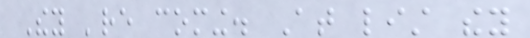They 're coming. At list they
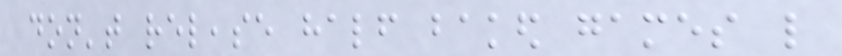don't release half baked games like
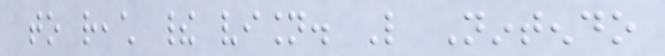to reach their vision. Like Nintendo
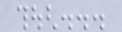though...
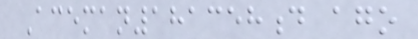Aceman181358d ago
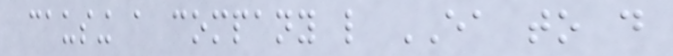causing a company like EA to do
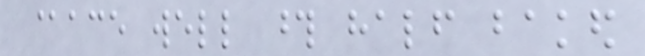@ace well those half baked
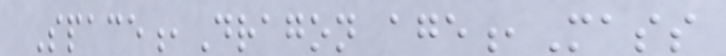Space,Dragon age,Mass
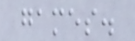games.
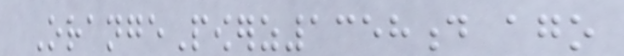OrangePowerz1358d ago
